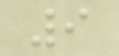9
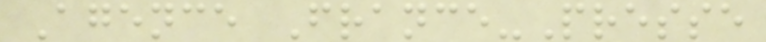Agence France-Presse
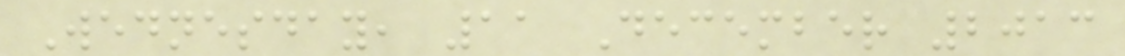Wednesday, 11 December 2013
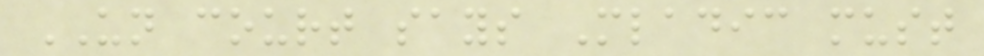UN court says Mladic must
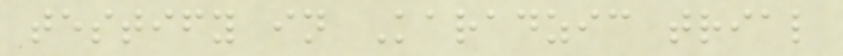testify in Karadzic trial
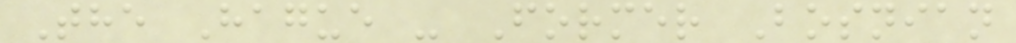The Hague - Former Bosnian
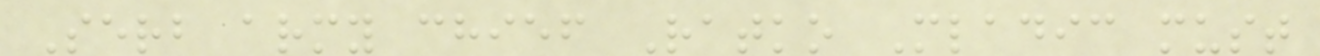Serb army chief Ratko Mladic must
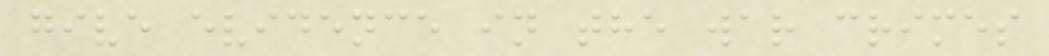give evidence in the war crimes
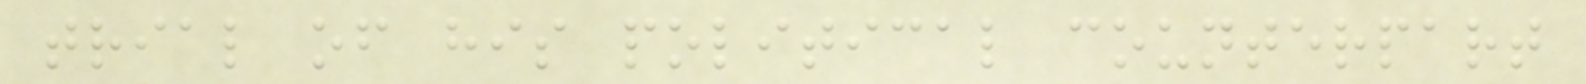trial of his political counterpart
